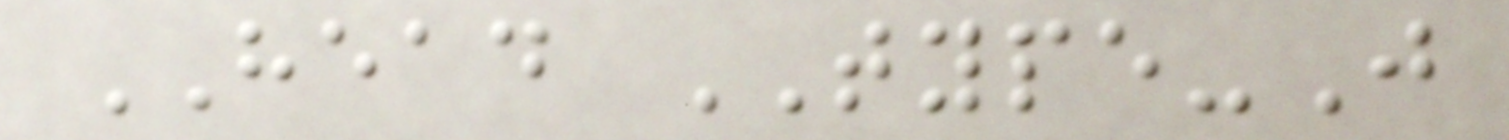HEAD TYPE-J
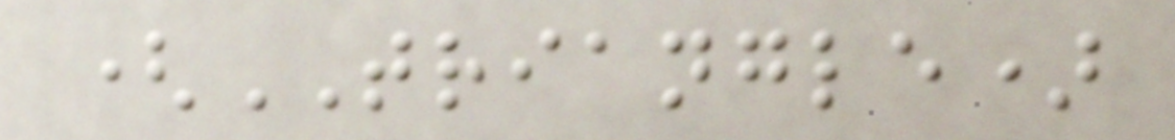(TRIANGLE)
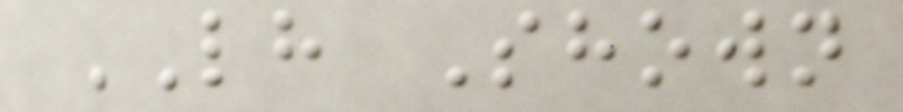LH Shown
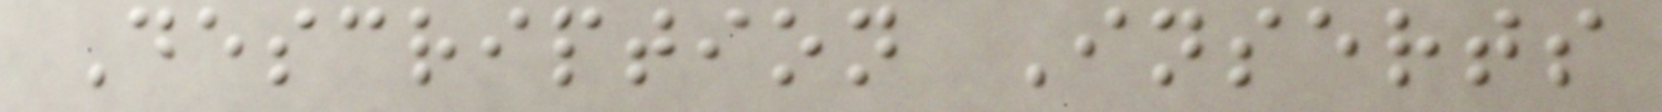Description Inserts
